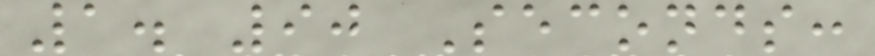1. 90 Seconds:
